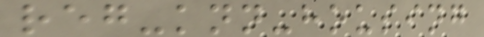reg-knn-housing
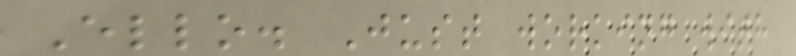Ello. Just working with
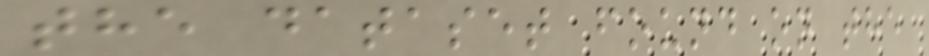the dataset found on the
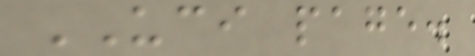UCI page.
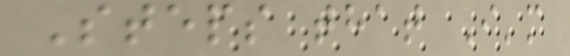Steps that I'm
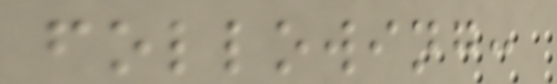following:
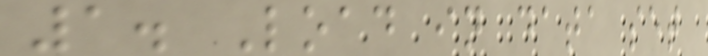1. Load in data set
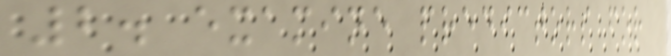2. examine predictors for
